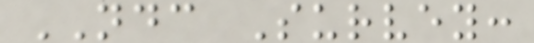NDC Survey:
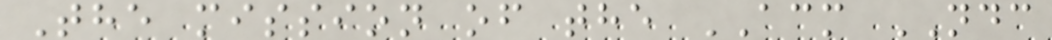The mission of the ACM NDC
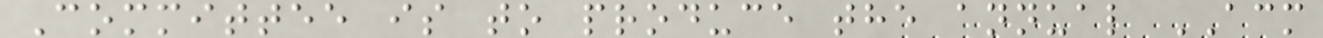Committee is to produce the annual ACM
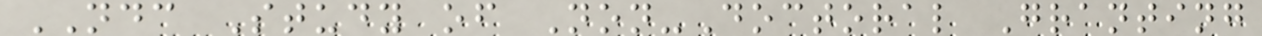NDC Study of Non-Doctoral Granting
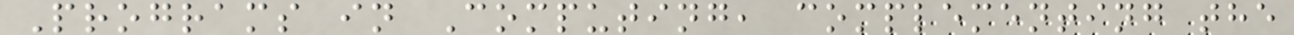Programs in Computing, complementing the
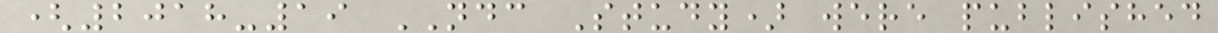(2018-19 NDC Study) were published
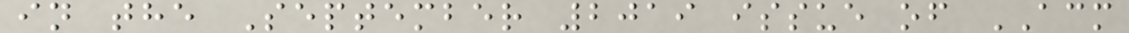in the September 2019 issue of ACM
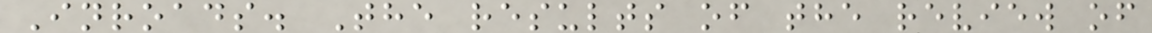Inroads. The results of the review of
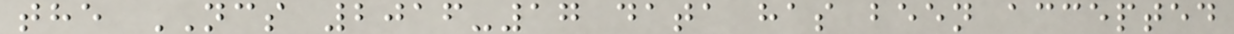the NCS 2016-17 data has been accepted
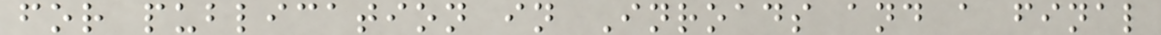for publication in Inroads and a final
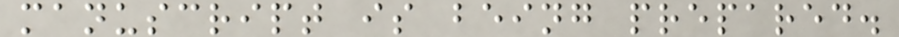manuscript is being prepared.
